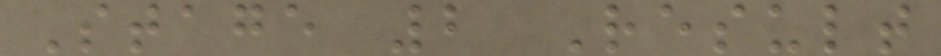Stage 2 Result
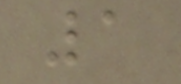1
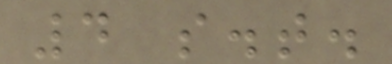4 s.t.
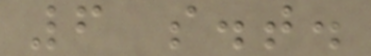6 s.t.
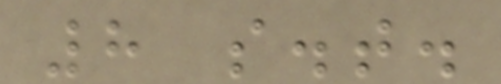8 s.t.
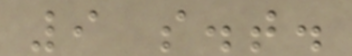9 s.t.
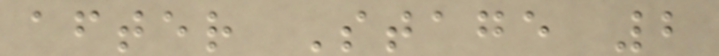after Stage 2
